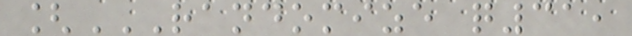[RANDOMIZE Q31,
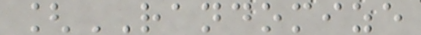[RANDOMIZE
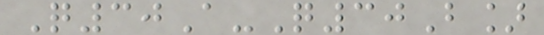Q30A-Q30B]
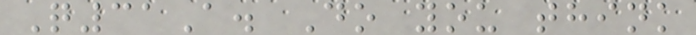Q31A. Do you think
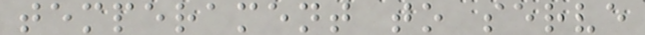temperament to serve
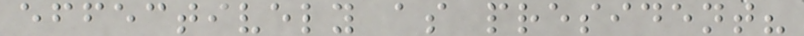effectively as president?
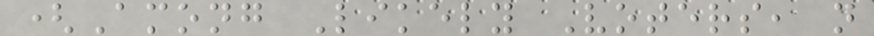(Among Likely Voters, n
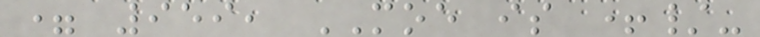= 959, MOE is +/-
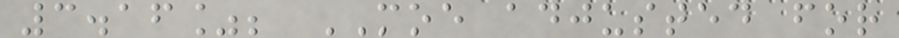3.16%; MOE adjusted for
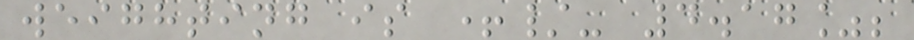weighting is +/- 4.17%;
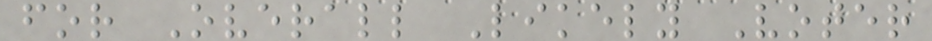for Overall Likely Voter
